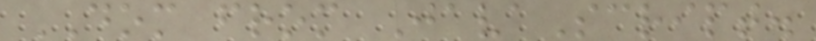DOM from JavaScript.
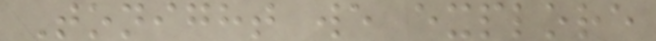Tonight we explore
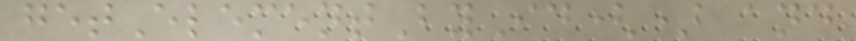getElementById() and
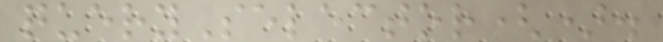querySelector().
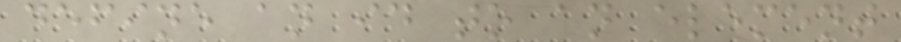define an id to an element
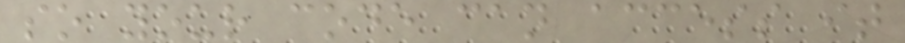so your code can access it
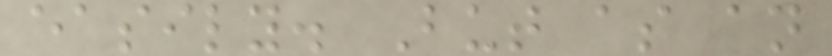easily. But as an
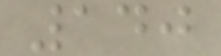140
